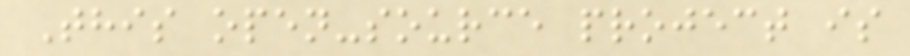This open-source project is
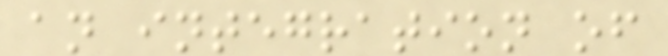an integration of
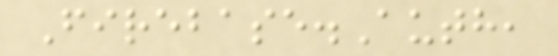Firebase.Auth,
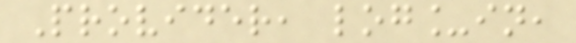Provider, log_in,
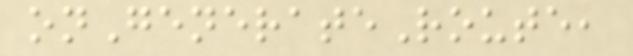onGenerateRoute,
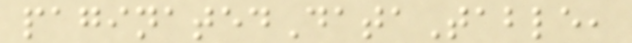paginatedDataTable,
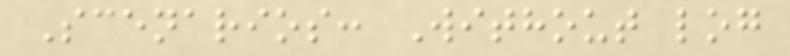Scenarios: Without log
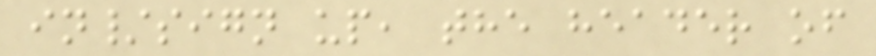in/sign up, the header of
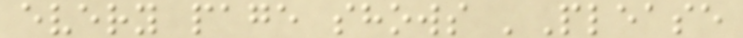every page shows 'Please
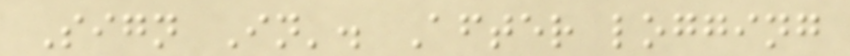Sign In'. After logging
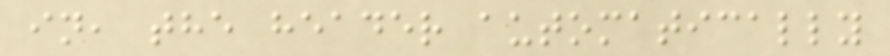in, the header automatically
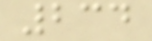234
